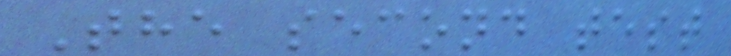The second test
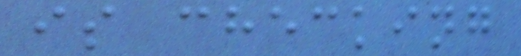is checking
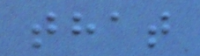that
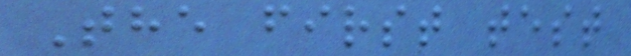The first test
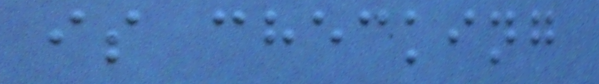is checking
